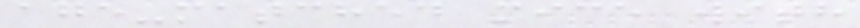age-matched mice with
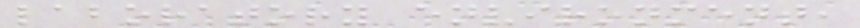laboratory environment,
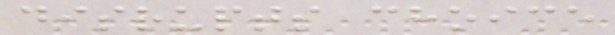disrupts choice
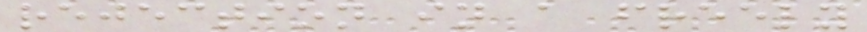rejection in a freely
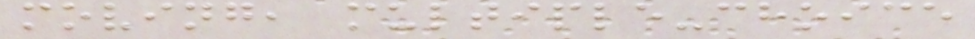moving, multiple-choice
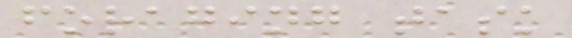foraging task
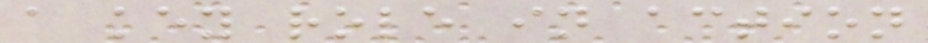a key role in action
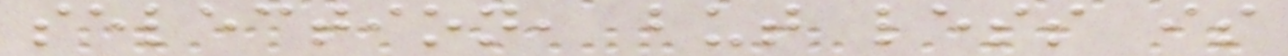selection, but less is
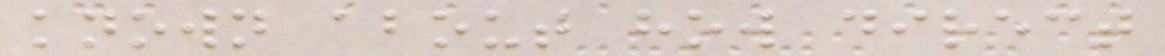known about how direct
